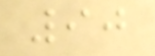90
